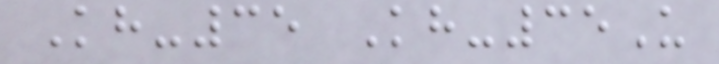Kh-35 Kh-35U
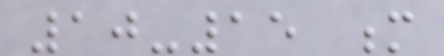10-15 m
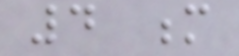4 m
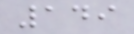149
